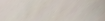280
